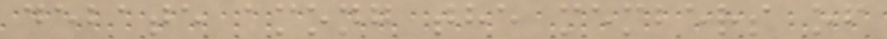debate among the members of
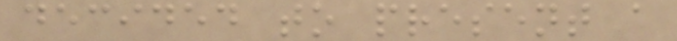decided to present a
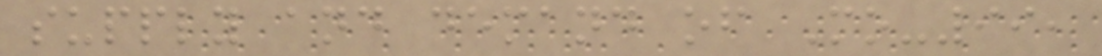supply and demand of Mo-99,
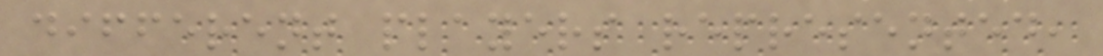different players represented,
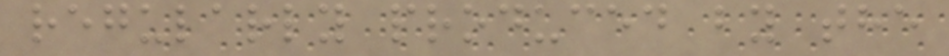regularly produced by the
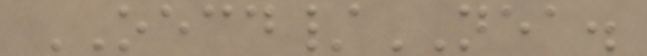OECD/NEA.
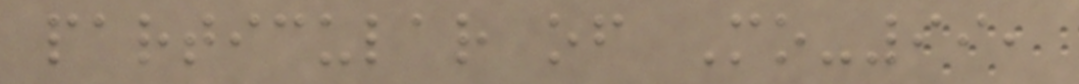particular of Mo-99,
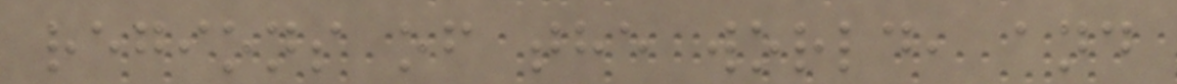regions of the world, and
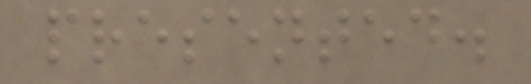presented.
